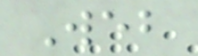Web
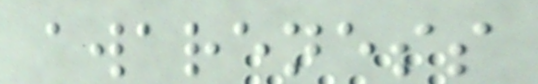awareness
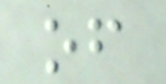of
